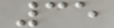35
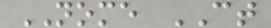NOME CT
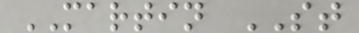MARTIN ST
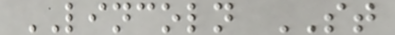LINCOLN ST
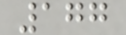177
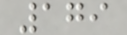179
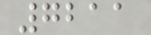7211
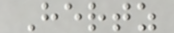Hertz
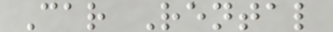Car Rental
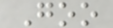Goo
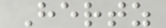Hertz
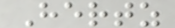Hertz
